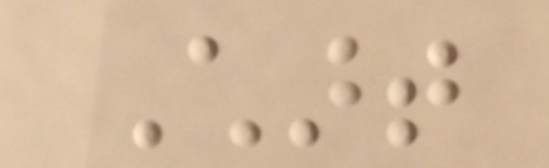Chart
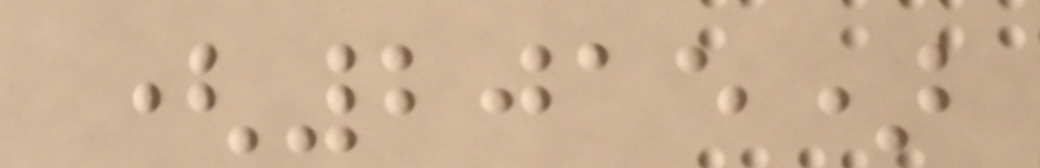(2015)
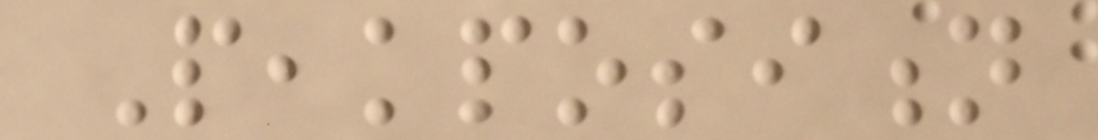Peakposition
